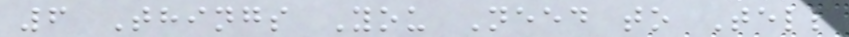6 Things You Need to Tell
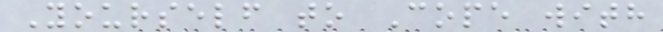Yourself to Cope with
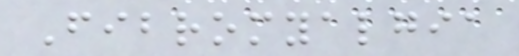Fibromyalgia
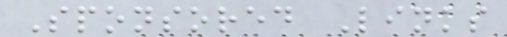Sponsored Links
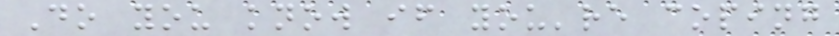Do you know if you're coping
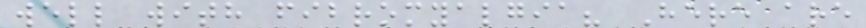well with fibromyalgia? Here are
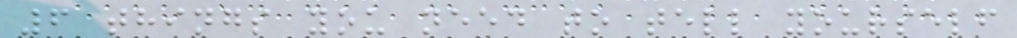6 things you need to tell yourself
